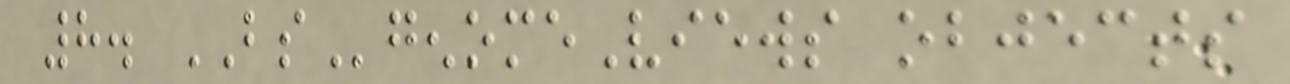8. BSgenomeViews objects
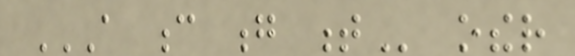A C G T other
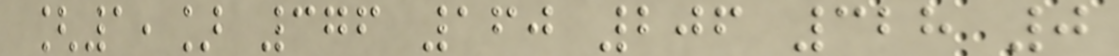[1,] 376 160 206 328 0
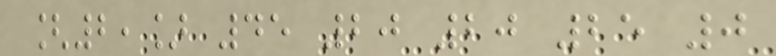[2,] 45 20 20 25 0
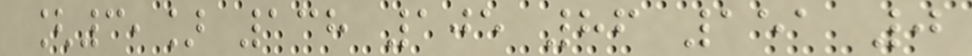[3,] 138 105 86 151 0
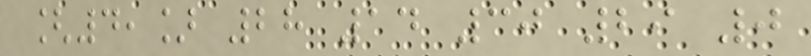[4,] 28 14 30 29 0
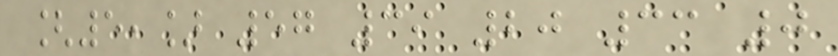[5,] 57 39 20 33 0
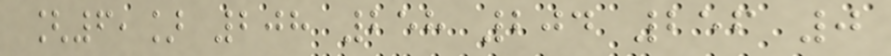[6,] 208 258 204 256 0
